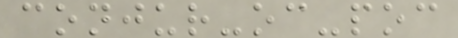conjur-oc-poc
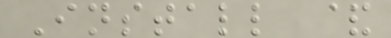Install &
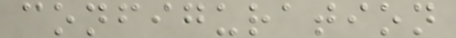configuration
